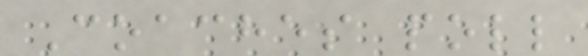Coaches poll
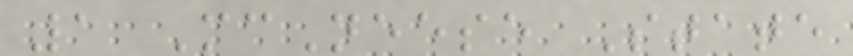1 McNeese State
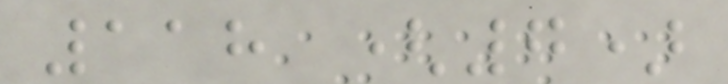118 (7)
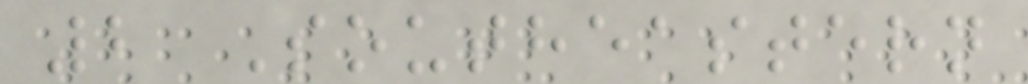2 Southeastern
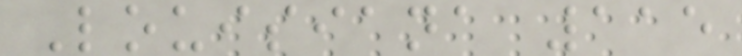Louisiana 115
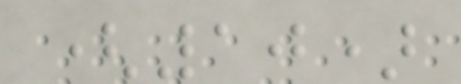(10)
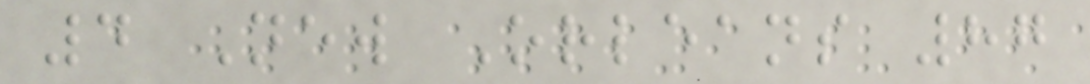4 New Orleans 87
